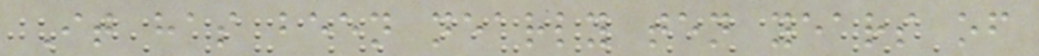It has been nearly ten years of
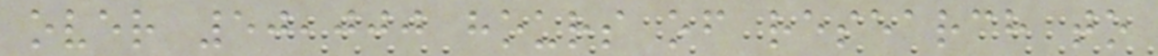over 50,000 hours of research to
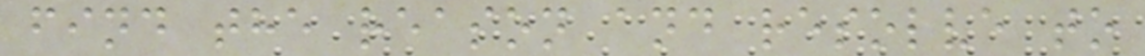find the reason and resolve to
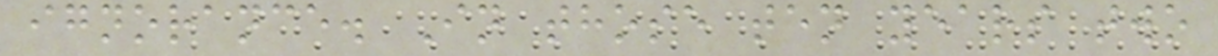ignorance. In those ten years two
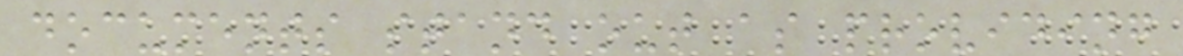documents stand out as providing
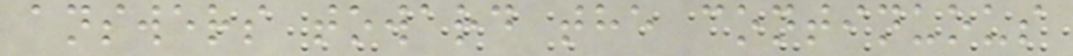answers toward the continuous
